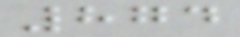874
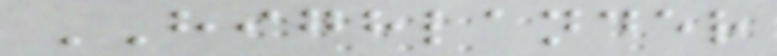HIGHLANDER
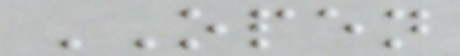OPEN
